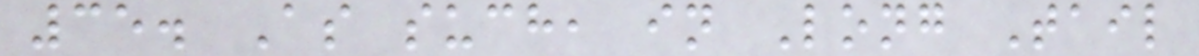35. As such, in Long Tail
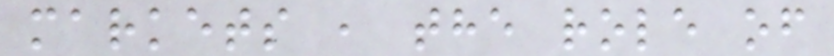markets , the role of
